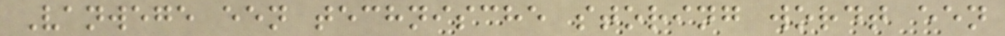Vanwege een technische storing wordt een
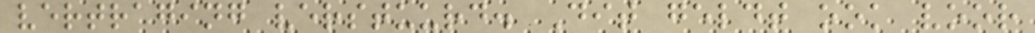vertraging verstuurd. Dit geldt ook voor
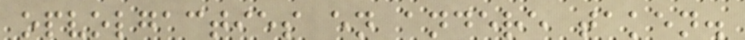opvolgacties en andere taken.
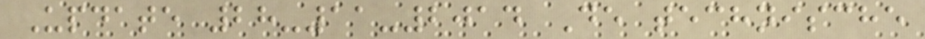Update 28-11-2014 De technische
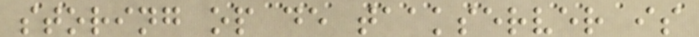storing op de taakserver is
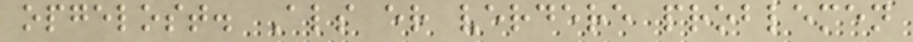opgelost. Als er verdere problemen
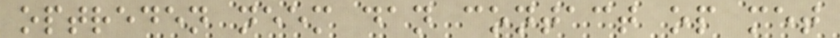optreden neem dan contact op met
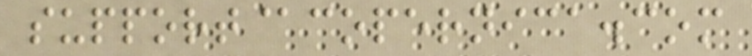support@copernica.com
